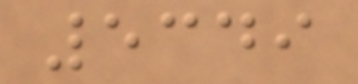5349
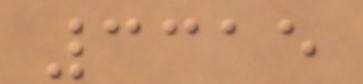3315
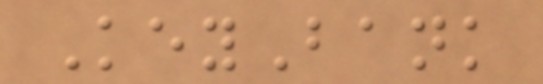KeyBank
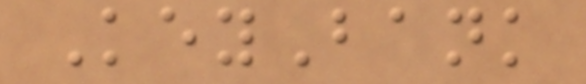KeyBank
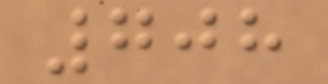708
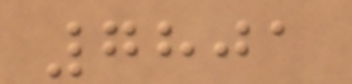7801
